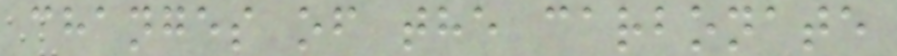changes of the carbonate
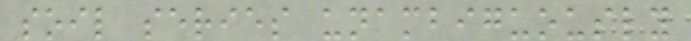soil series unambiguously
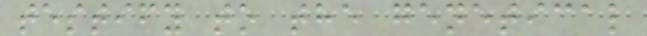testify to the genetical
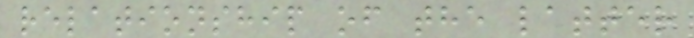relationship of the latter
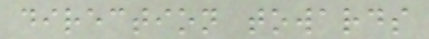direction towards
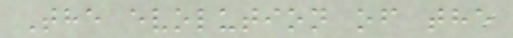The evolution of the
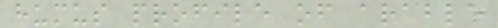humus profile of arable
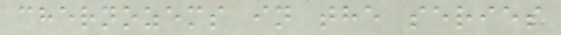chernozems in the series
